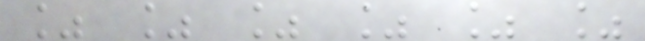% % % % % %
